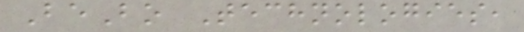BeBo Technologies,
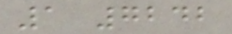1 7242
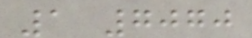1 7070
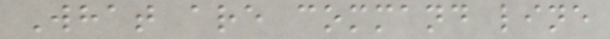What are command line
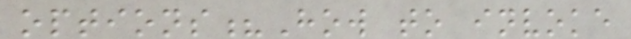options?How to invoke
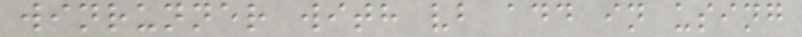winrunner with vb add in using
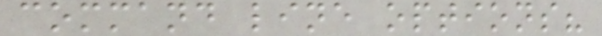command line options?
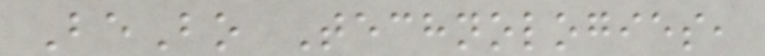BeBo Technologies,
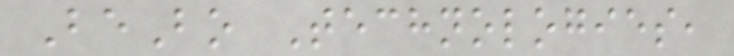BeBo Technologies,
